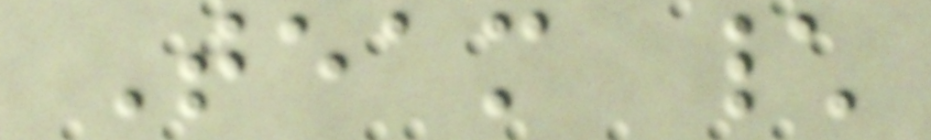Team \
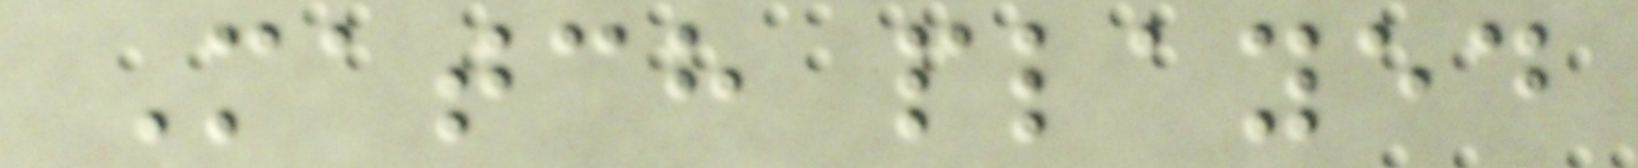Match played
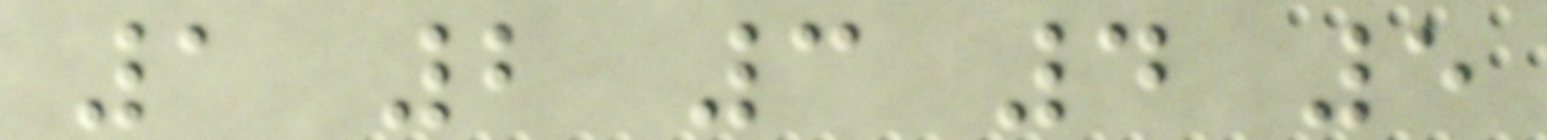1 2 3 4 5
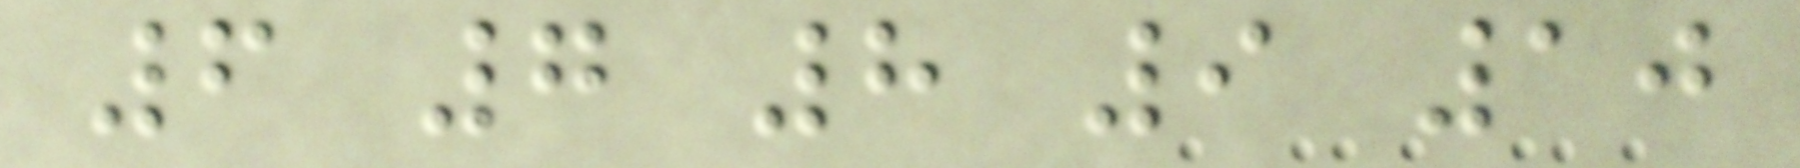6 7 8 9 10
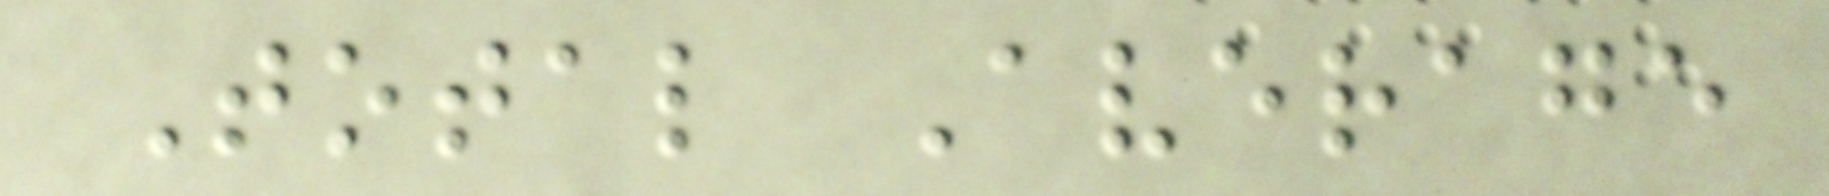Total Average
